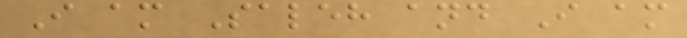I am Saleh and I am
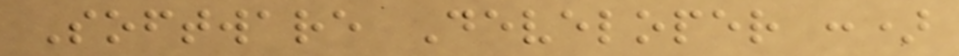Software Developer :)
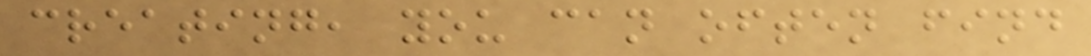creating, you can often find
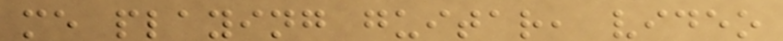me playing guitar, video
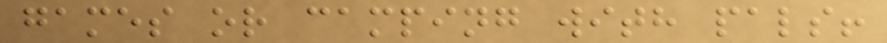games or camping with pals!
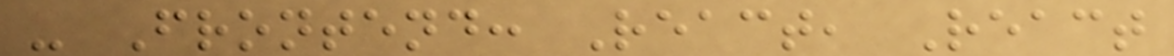- Frontend: React, React
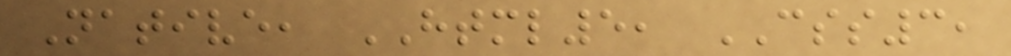Native, HTML5, CSS3,
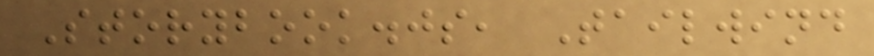Storybook.js, Tailwind
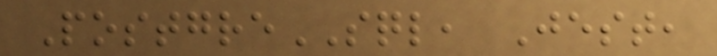PostgreSQL, Jest,
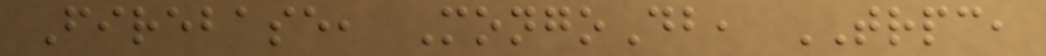Firebase, MongoDb, TRPC,
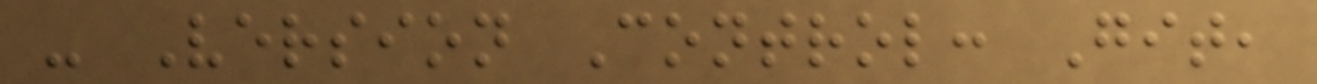- Version Control: Git,
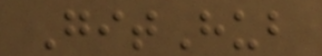GitHub
